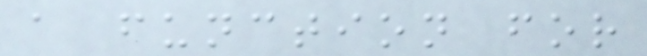a function for
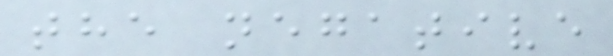the negative
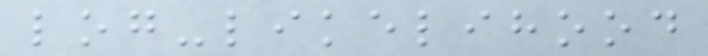log-likelihood
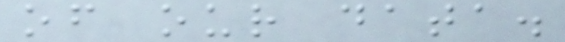of our data.
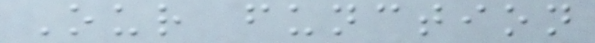Our function
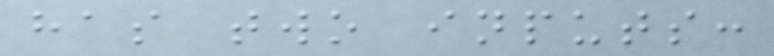has two inputs:
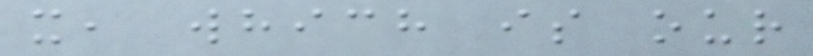x, which is our
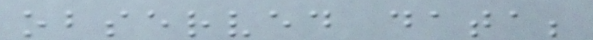observed data;
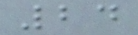24
